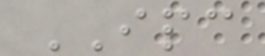IPC
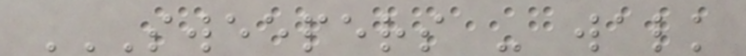SWEEPERS - WALK
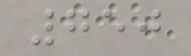750
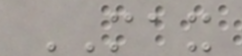MAX
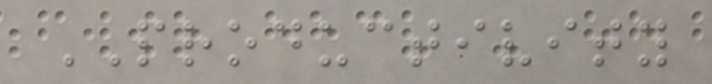PRODUCTIVITY
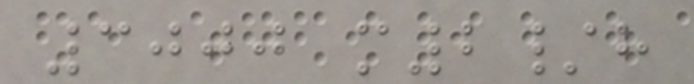3000 m2/h
